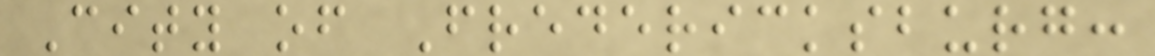City of Fredericksburg:
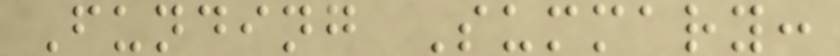Funding Summary:
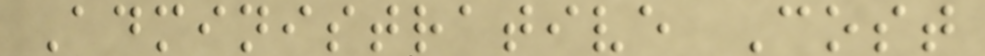Administrative Cost
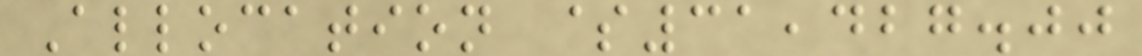Allocation $31,427.00
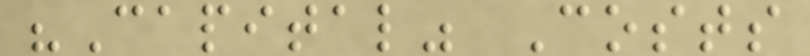"Capital" Costs
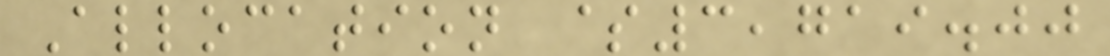Allocation $3,719.00
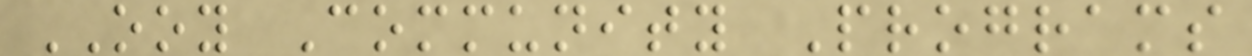OOY Community Programs
